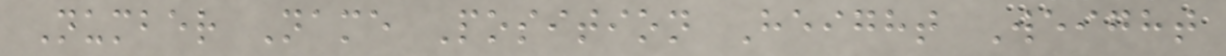Number Name Position Height Weight
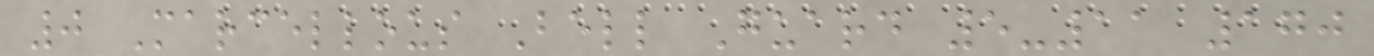0 Marcellous Bell Guard 5-11 170
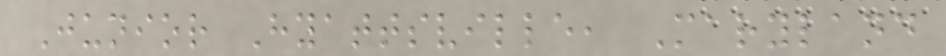Junior Hyattsville, Maryland
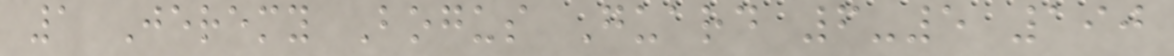1 Jeremy Bogus Guard 6-5 190
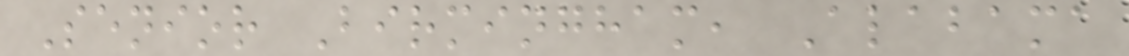Senior Birmingham, Alabama
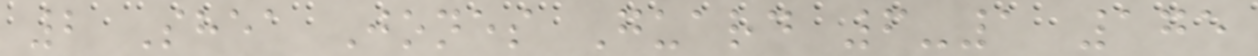2 Shea Jones Guard 6-1 175
